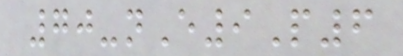70-nE9P6
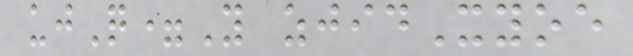ujQ=Y zjidXyoe
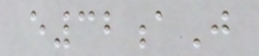e32aJ
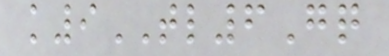k9TL6Gq
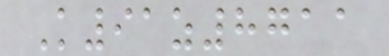K91z8711
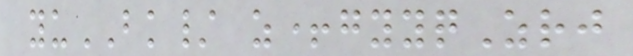yuBK/ z+gyyqZrj
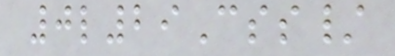0l29Css/
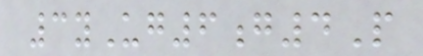3yUg6g4P
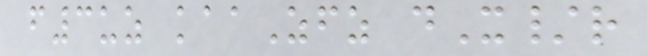f3uz kaaZfz dX/r
